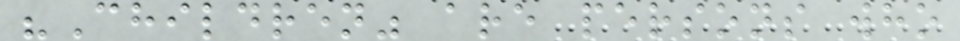"Children" are persons who
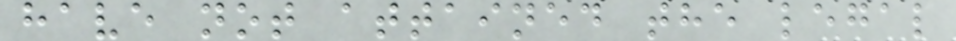have not attained the legal
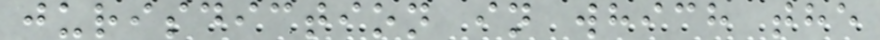jurisdiction in which the
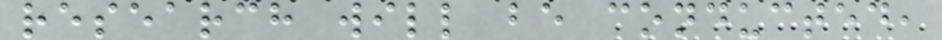research will be conducted,
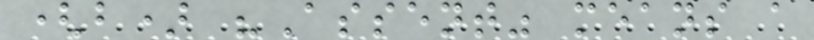(b) "Assent" means a
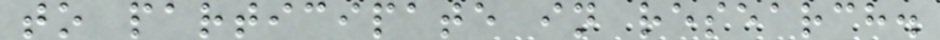to participate in research.
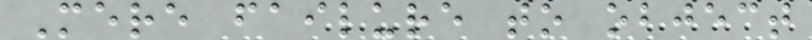Mere failure to object
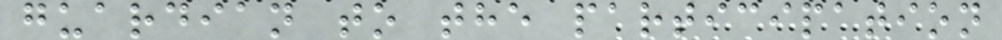guardian to the participation
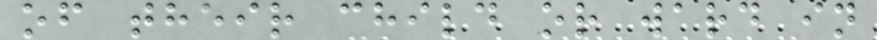of their child or ward in
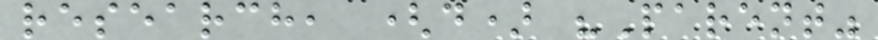research, (d) "Parent"
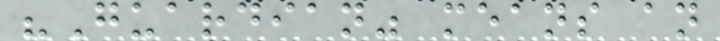"Guardian" means an
